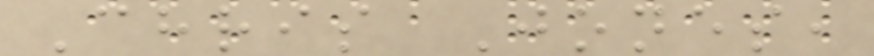Chris Jones,
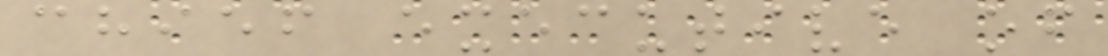chief executive of
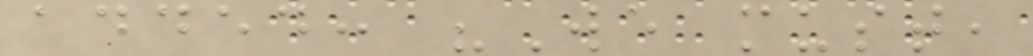added: "We must,
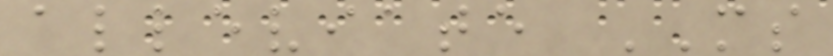alleviate MS
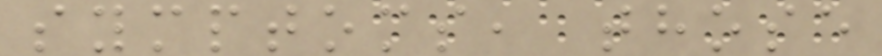symptoms, those
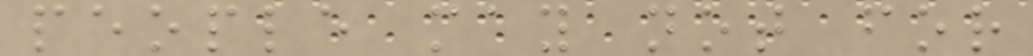people may not for
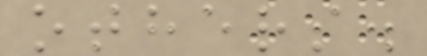others.
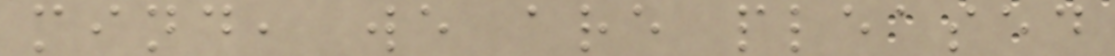mind, we are pleased
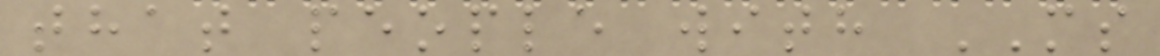that people with MS
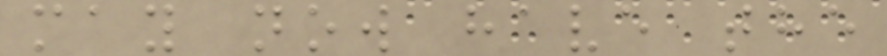may now have the
